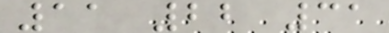11 22 31
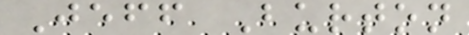Jeff Burton
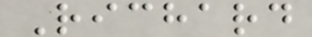Richard
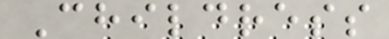Childress
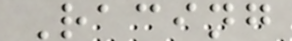Racing
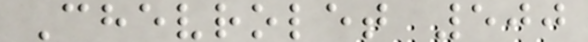Chevrolet 500
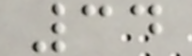34
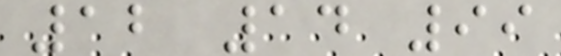12 14 99
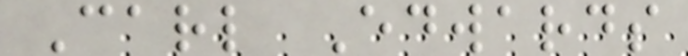Carl Edwards
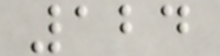124
